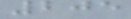205
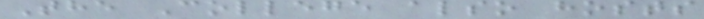The College also hosts
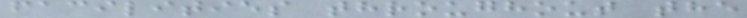facilities throughout the
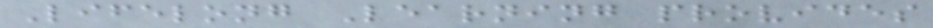Lifelong Learning provides
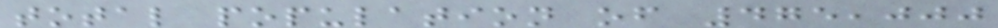total population of 475,000
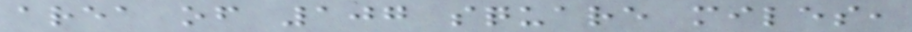area of 107 square miles,
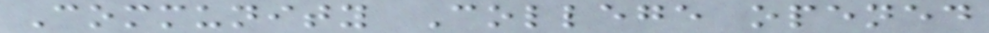Community College opened
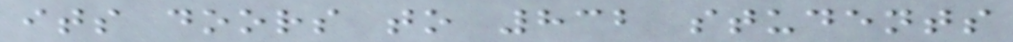its doors to 832 students
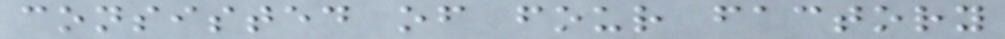consisted of four factory
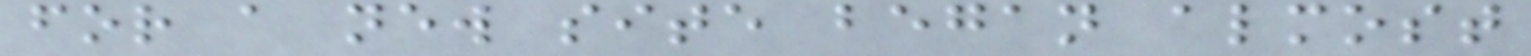for a new site began almost
